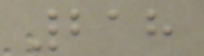218
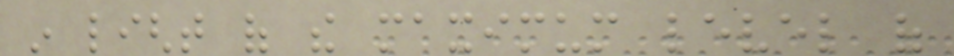in light of the maximum level of
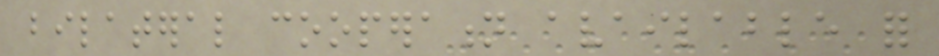bilateral cooperation available for
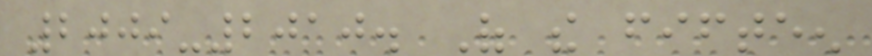2009-2010. Of the fifteen
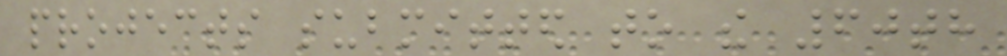projects submitted to the 60th
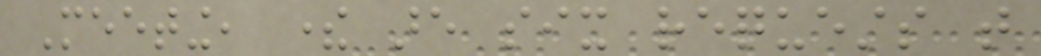Meeting, there are six requests that
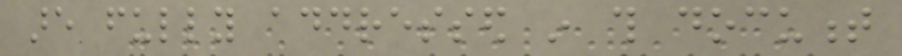are fully addressed in this document
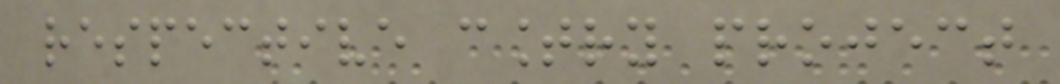respective country project
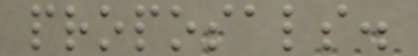proposals.
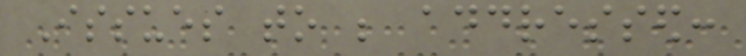Issues to be addressed:
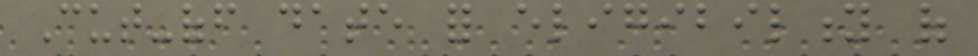Cut-off date for eligibility of
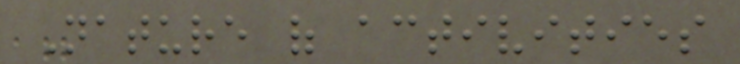Nature of activities
